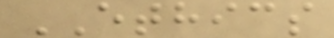ETHICS
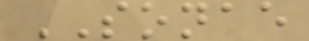SONAE
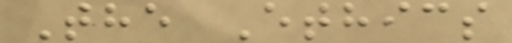The Ethics
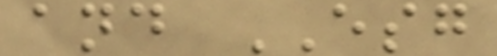and ESG
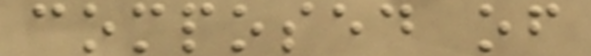composed of
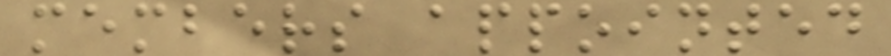members appointed
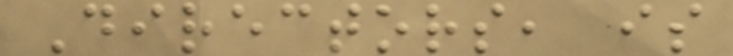Directors, is
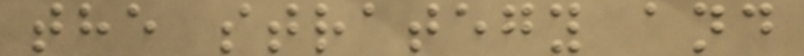the strategy and
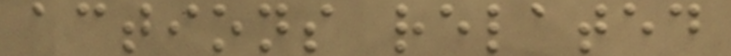actions related
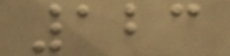123
